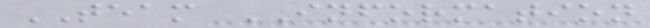TEAM INFORMATION
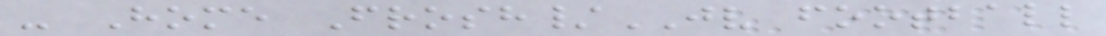- Home Frosh/JV football
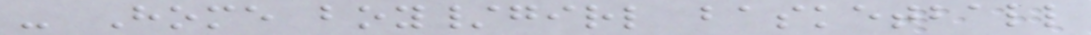- Home boy/girl basketball
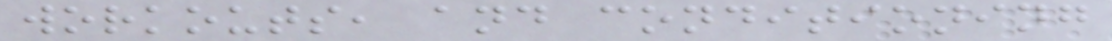workouts, and conditioning
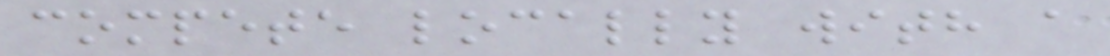compete locally with a
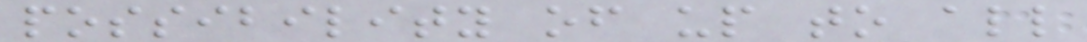possibility of up to all
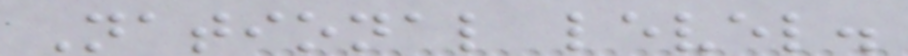National level.
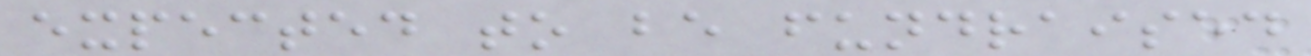expected to be fundraised
